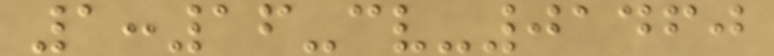1:16-cv-01460
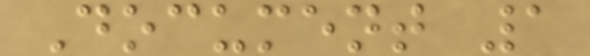Document 1
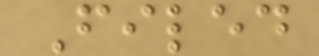Filed
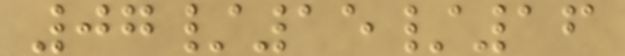07/15/16
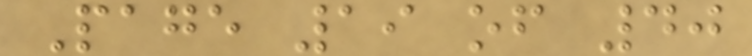Page 19 of 40
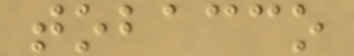tobacco
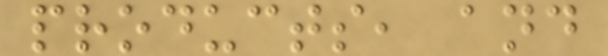products, and
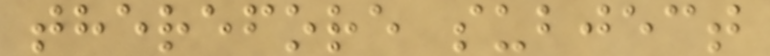therefore subject
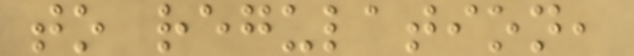to regulation,
